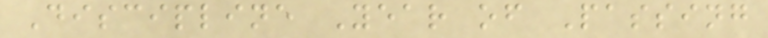Discipline Year of Passing
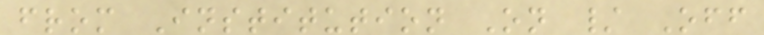from Institution On / Off
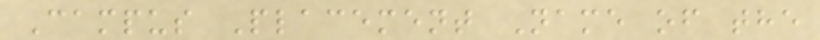Campus Placement Name of the
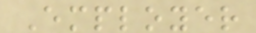Employer
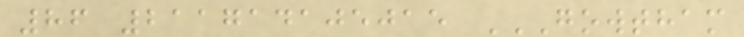86 211714105015 GOWTHAM
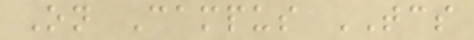On Campus TCS
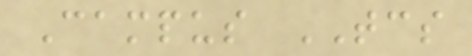Campus TCS
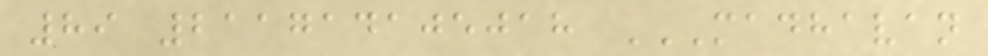89 211714105018 MADHAVAN
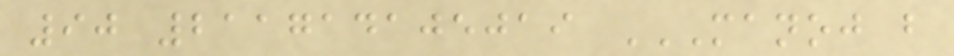90 211714105019 MANOJ B
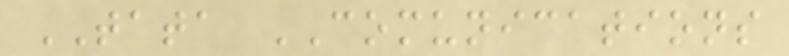TATA COMUNICATIONS
